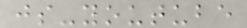js-youtube
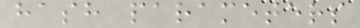hash parameters
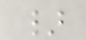}
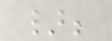};
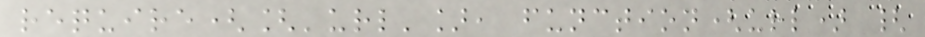require(['url'], function(url) {
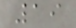19
